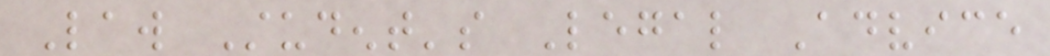Law Student's Legal Advice
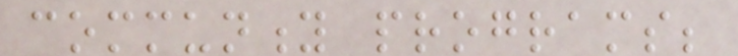community programs;
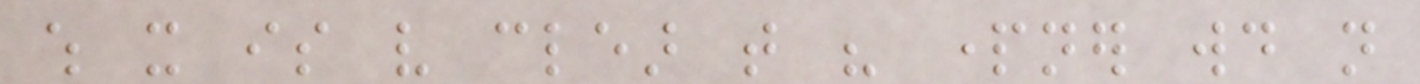which it is very clear that his partner would not
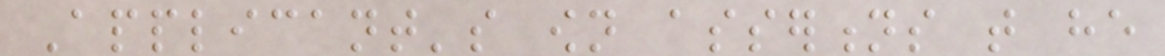Applicant's own assertions that he
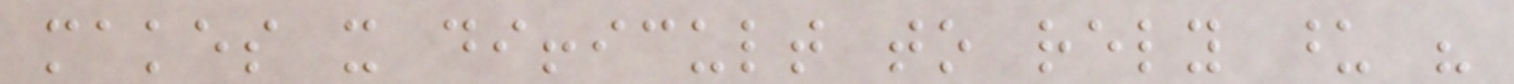makes it difficult to rely upon his
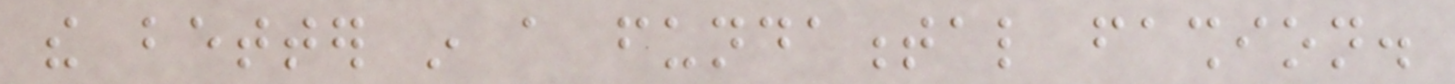the better in a fundamental fashion.
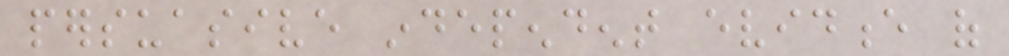persuasive independent evidence of
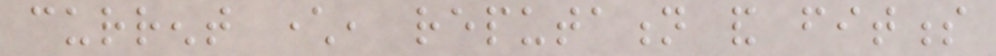current character, reputation and fitness
